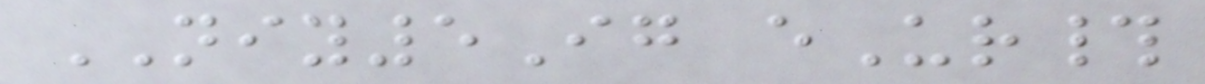NIY5Ig eUr#
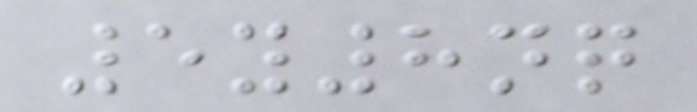5y8nq
